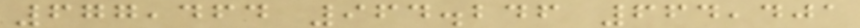677,464 964.246 664,401
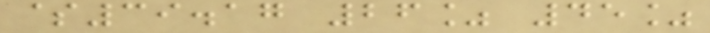$39.17 26% 45%
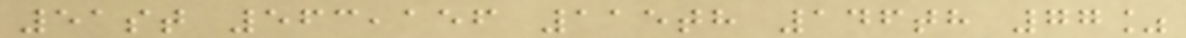51st 563,156 115th 146th 77%
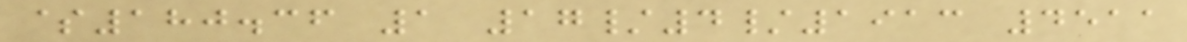$180.36 1 17/4/1913 4511
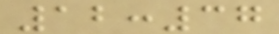12:37
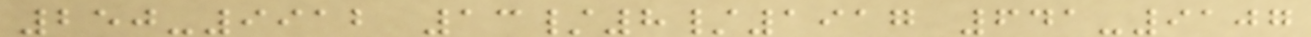250-9912 13/8/1917 641-9107
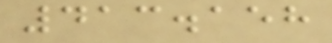413.158
